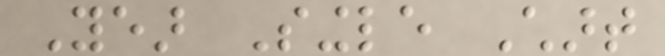Year Single Chart
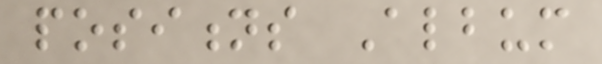positions Album
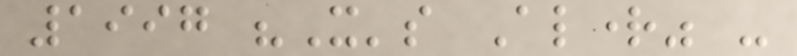1997 "It's Alright" -
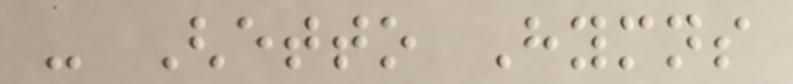- Ghetto Hymns
